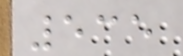535
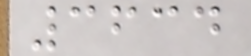3634
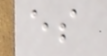es
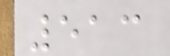513
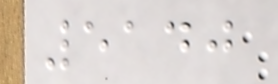5140
